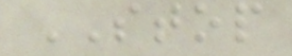STOP
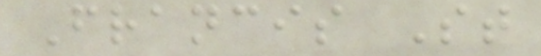Francis St
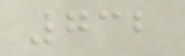732
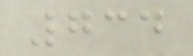734
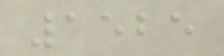1525
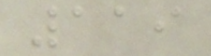119
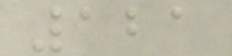121
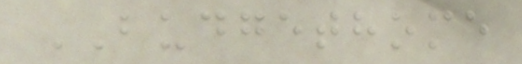BUDGETHOME
